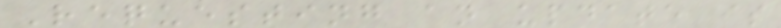Requesting an update is
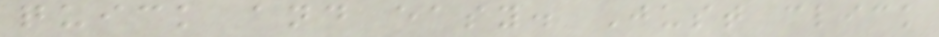quick and easy. Just click
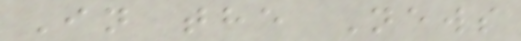In the News
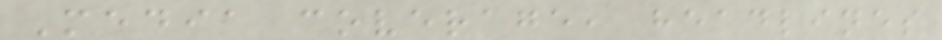Media coverage, headlines
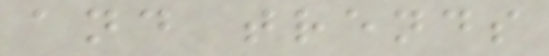and trends
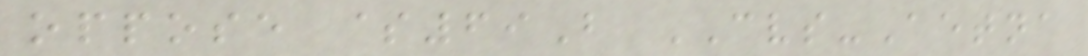oppose $69B CVS-Aetna
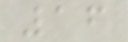16
